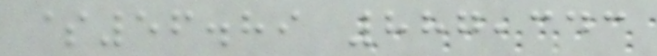$56.89 887,343
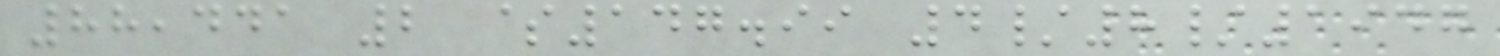88,441 2 $147.99 4/8/1947
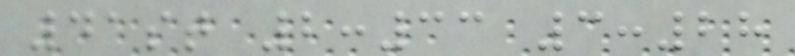41st 2:33 3:28
